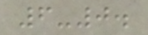6-0.
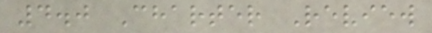4.0 Charter Review
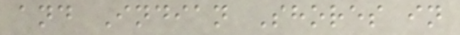and Indian Shores in
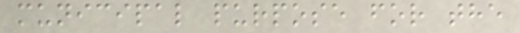municipal purpose for the
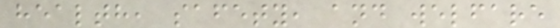health, safety, and welfare
